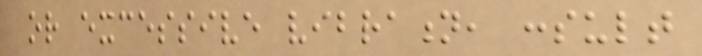or excessive vibration, consult
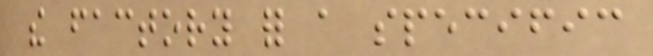the factory for a specific
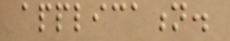application.
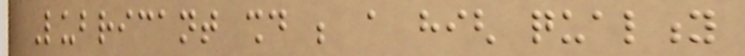Lubricant should be a high quality
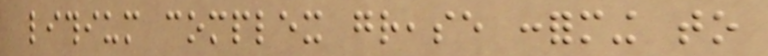lithium complex grease conforming to
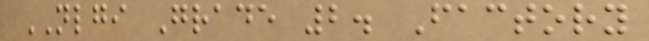NLGI Grade 2. Factory
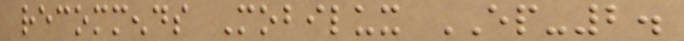recommends Mobilux EP-2.
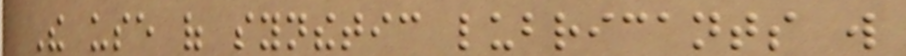The use of synthetic lubricants will
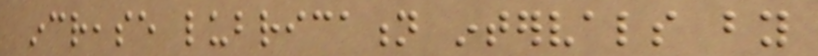increase lubrication intervals by
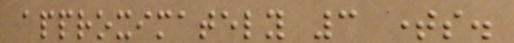approximately 3 times.
